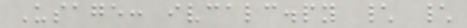Usage: ivcalc.py \ \
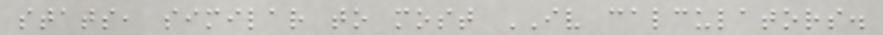stats, similar to most IV calculators.
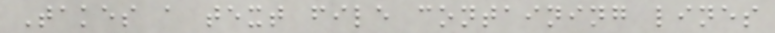Takes a text file containing lines
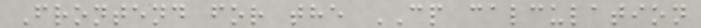Frontend for the CP calculation
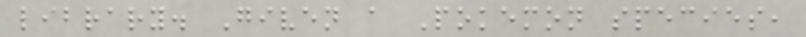library. Given a Pokemon species,
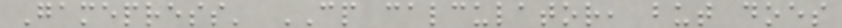Gamepress' CP calculator, but does
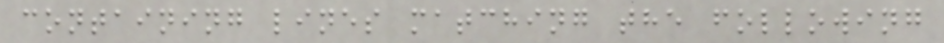containing lines matching the following
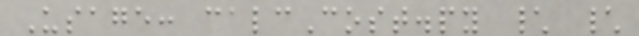Usage: calcCost.py \ \
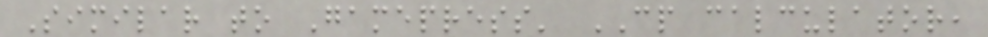Similar to Gamepress' CP calculator,
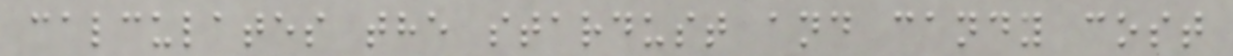calculates the stardust and candy cost
